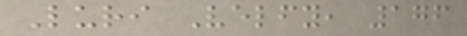Luri Velfy, 176
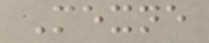Mexne
